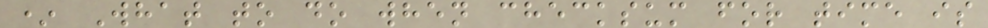* What to do when checksum for time is
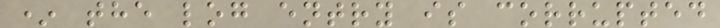* the log entry is corrupted
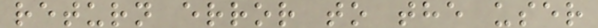return error to the user
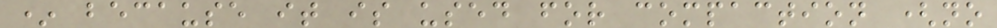* because it is used for compaction (no
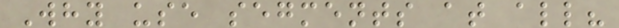Why use segments at all?
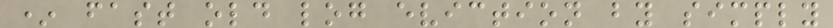* fast old log eviction by simply
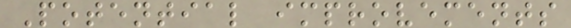Potential improvements
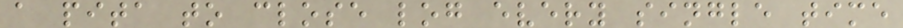a pita to close log every single time
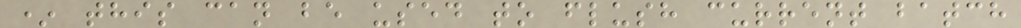* this can be used to flush current batch
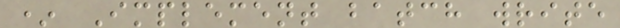* Implement batch write
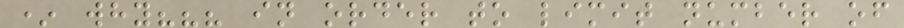* why??? in order to limit number of
